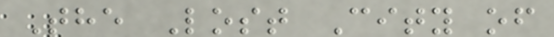The Lost City of
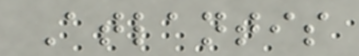Atlantis
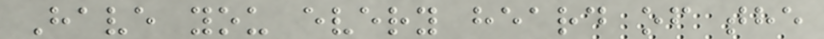Have you every heard of the
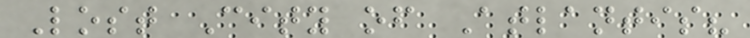Lost City of Atlantis?
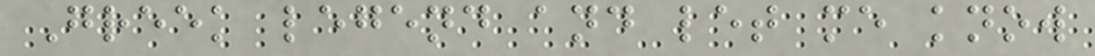Greek legend and let me know
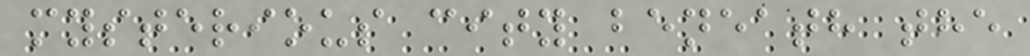mysterious city beneath the
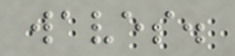waves.
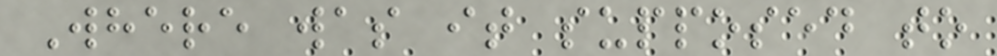Where was it supposed to
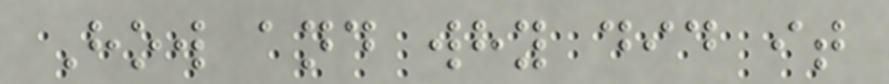How and why did it
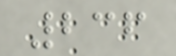236
